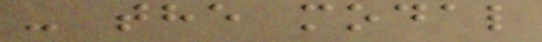- the modal
